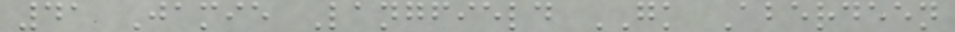41 Jamie Langfield GK Aberdeen
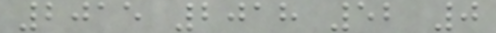2015 2018 52 0
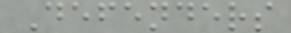Defenders
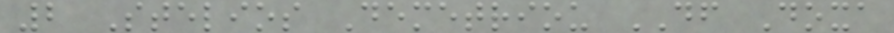2 Stelios Demetriou DF Doxa
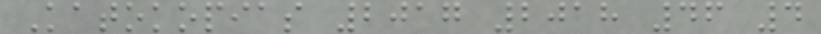Katokopias 2017 2018 46 4
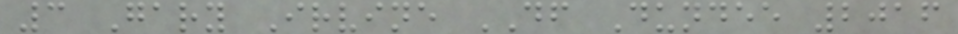3 Gary Irvine DF Dundee 2016
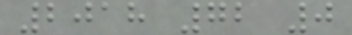2018 72 0
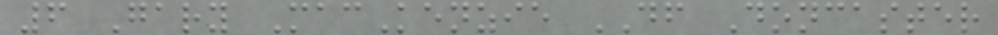6 Gary MacKenzie DF Doncaster
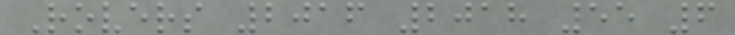Rovers 2016 2018 55 6
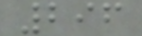296
